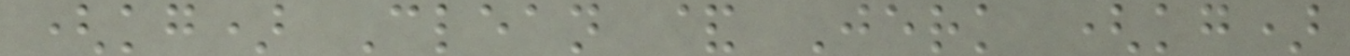(kg) Clean & Jerk (kg)
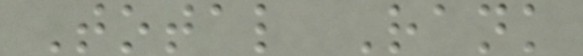Total Rank
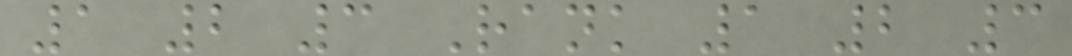1 2 3 Rank 1 2 3
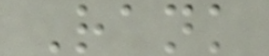Rank
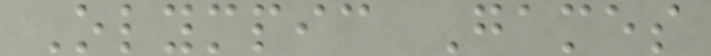Olympic Games
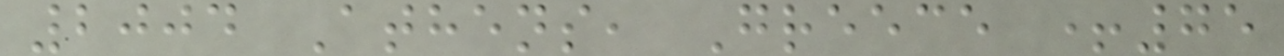2004 Athens, Greece +75
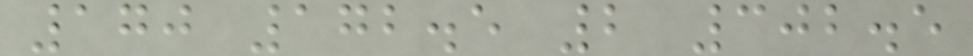170 172.5 2 302.5
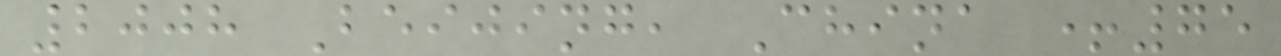2008 Beijing, China +75
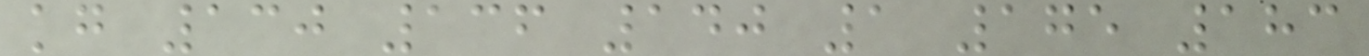kg 130 136 140 1 175 183
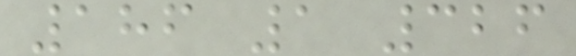186 1 326
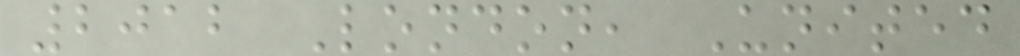2012 London, United
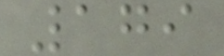179
